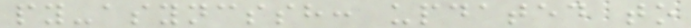py-asyncssh: updated to
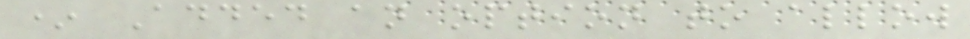* Added an option to allow
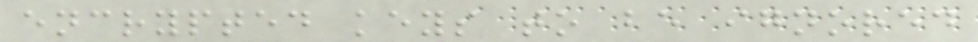encrypted keys to be ignored
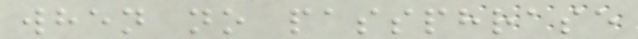when no passphrase
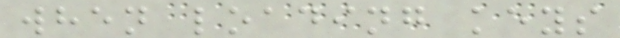when loading keys
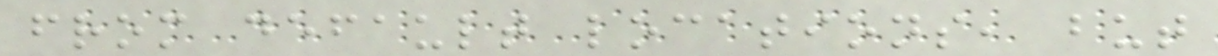from default locations, but
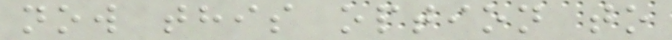now this option to
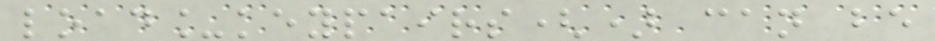load_keypairs() can be
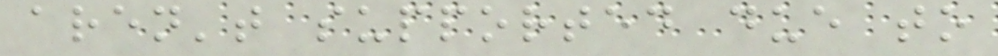aren't supported due to
